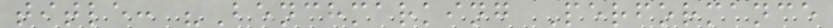title: "Benchmarking Performance
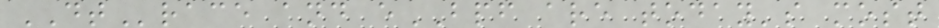DTrace and eBPF are today's most
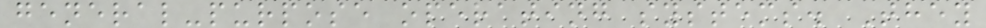general-purpose operating systems. They
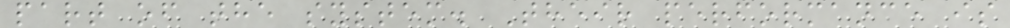part of the system. Their performance is
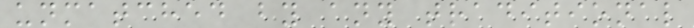unmatched by any traditional
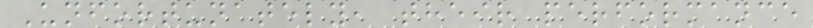Unfortunately, their performance
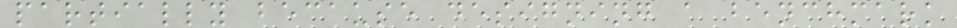partially because designing a benchmark
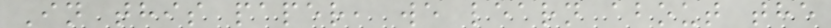In this paper, we learn about the
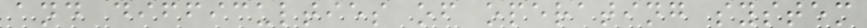and difficulties of operating system
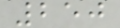250
